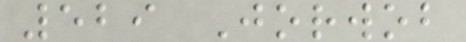529 Jorwob
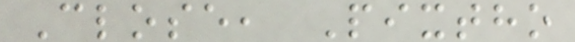Close, Pixtho
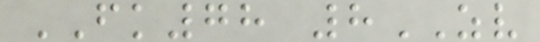FK78 8ZV
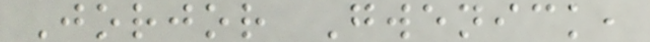Jorjor Gwenick,
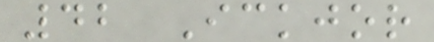42 Ickjor
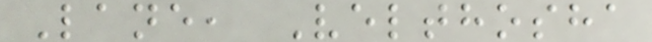Lane, Velthosha
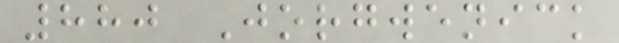880 Jorgwenick
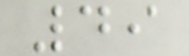49
